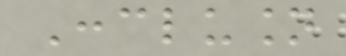Conclusion
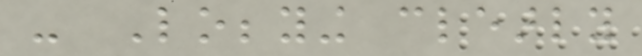- Lobbying clearly
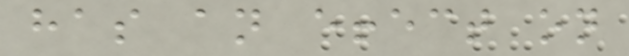has an effect on
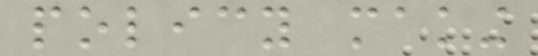policy making
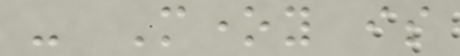- Money is
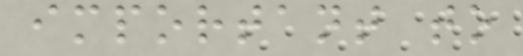important to
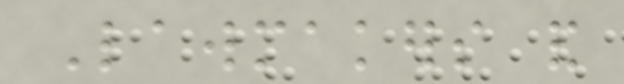Lawmakers and
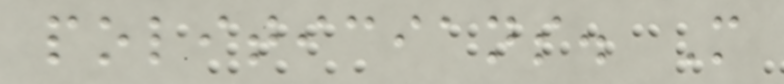politicians. More
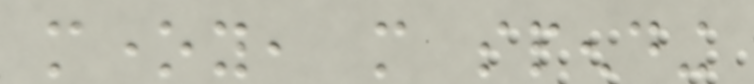money, more spending
